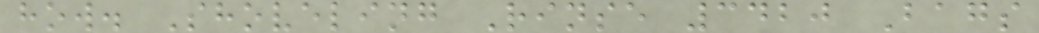how. Shoveling Rinse 3420 Bags
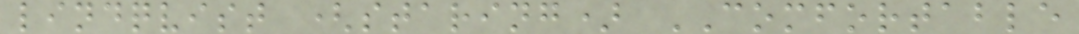lindqvist (staring) COMFORTABLE
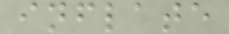inflate
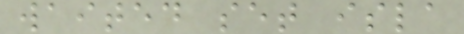waited set isla
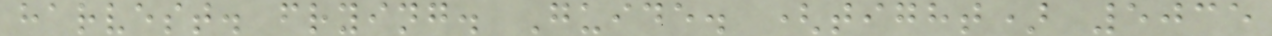harvest. frying. Guide. (tight) 5035
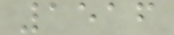1516
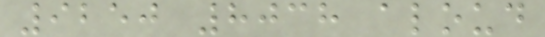9250 8038 aloud
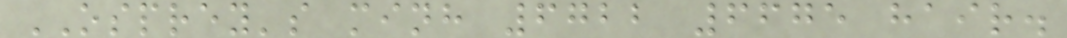OSPREY's minh 6722 6675 hair.
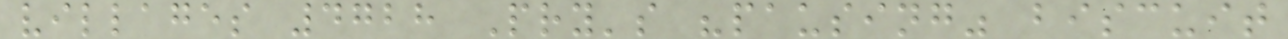villages 4728 Pry's "pausing" biscuit
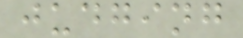judging
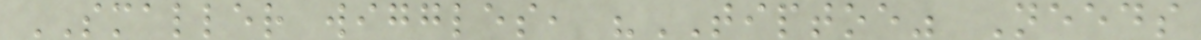SMALLER wiggles, "TIPTOE" Needs
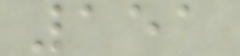151
